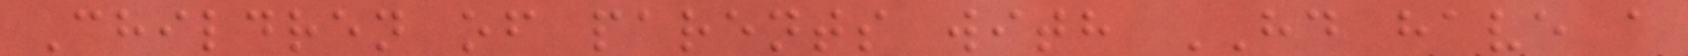Children of parents with HD have a
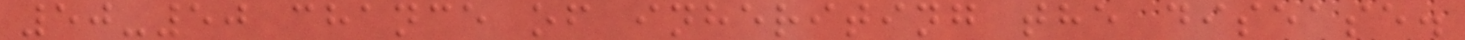50-50 chance of inheriting the disease.
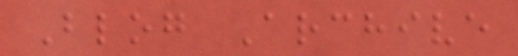Blog Archive
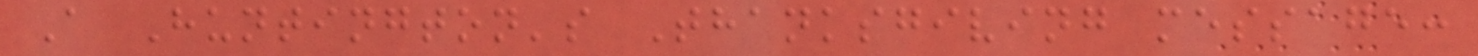A Huntington's Thanksgiving message:
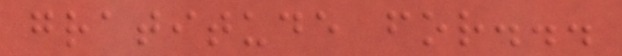gratitude for...
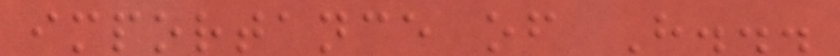importance of H...
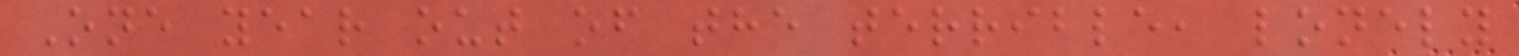One year out of the terrible, lonely
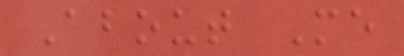About Me
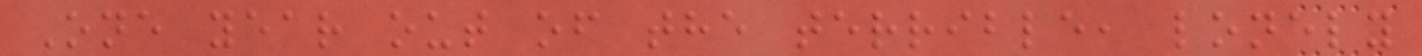One year out of the terrible, lonely
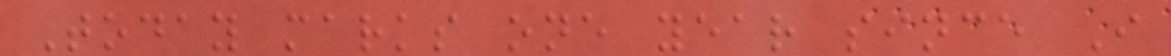Today marks one year since I
